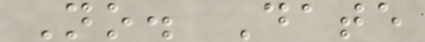No. Date
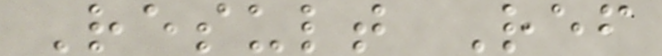Result Ref
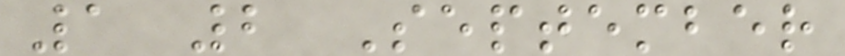1 2 September
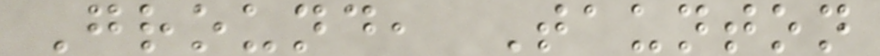Ground, Taunton
